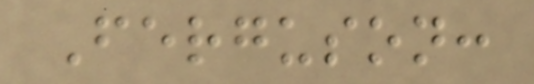Ferguson:
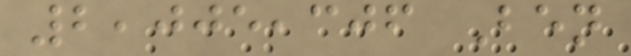2,005,306 Ben
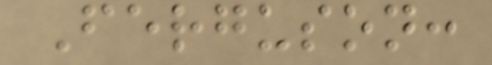Ferguson:
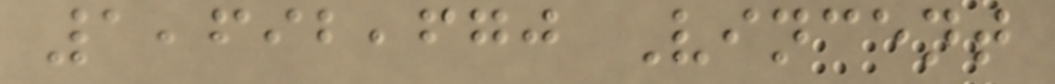1,692,670 Vincent
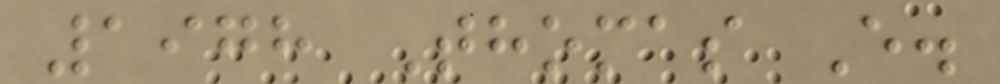1978 Thomas E.
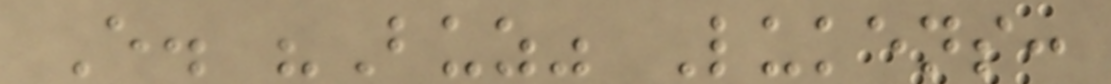E. "Buz" Lukens:
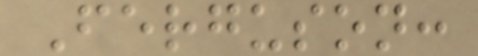Ferguson:
